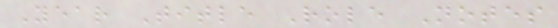Year Title Role Notes
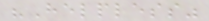"Helpless"
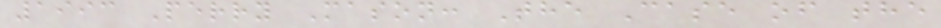1993 Perry Mason: The Case of the
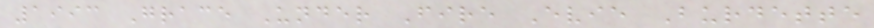1993 Grace Under Fire Evie Burdette
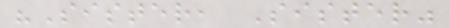"Sister, Sister"
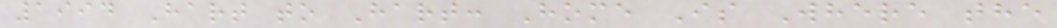1994 Hart to Hart: Home Is Where the
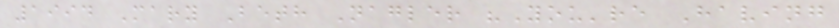1994 Mary Beth Nagler "You're Having
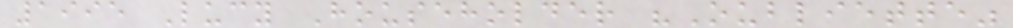1995 Lucy Householder "Oubliette"
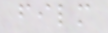film
